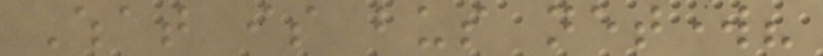What is bus network?
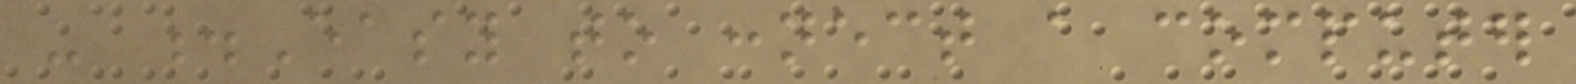- .Easy to connect a computer
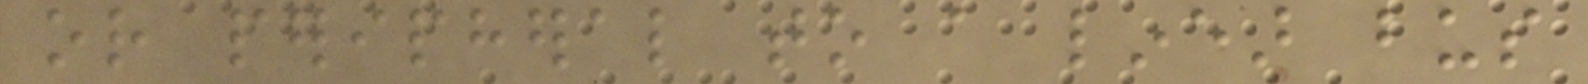or peripheral to a linear bus
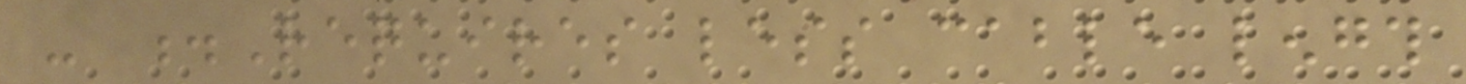- .Requires less cable length
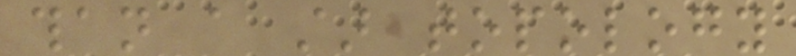than a star topology
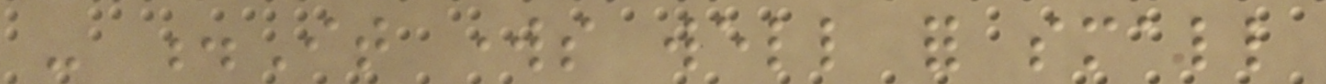- .It works well for small
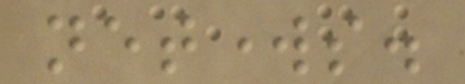networks.
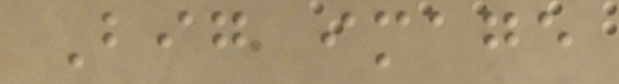Big image
